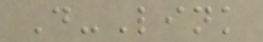D-Link
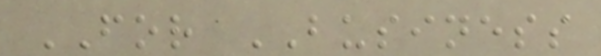FOR BUSINESS
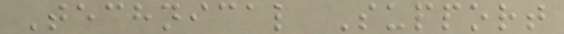Technical Support
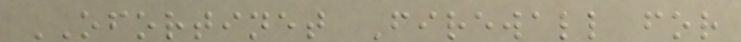OFORTINET Firewall for
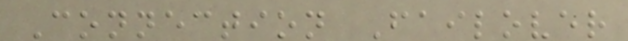Connection Failover
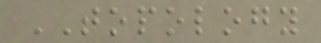TOPOLOGY
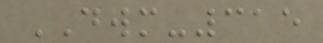DWM-315
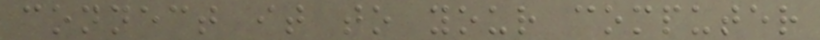connect it to your computer
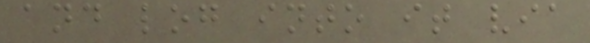and log into it via
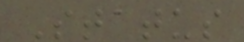Status
